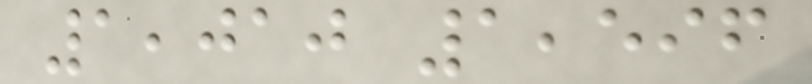1,010 1,596
